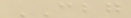CBG
